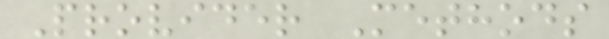Provider Methods
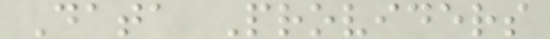Data Providers
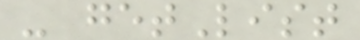- getList
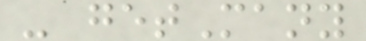- getMany
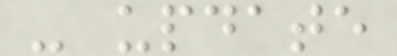- update
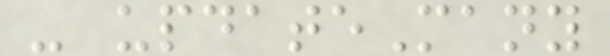- updateMany
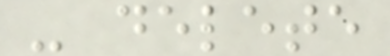- delete
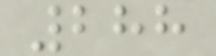288
